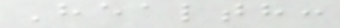Health:
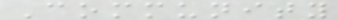Community
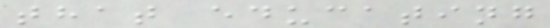that educating
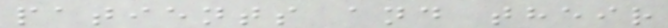patients and their
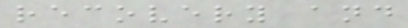recovery and
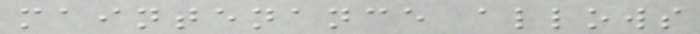maintenance allows
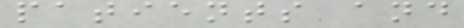patients and
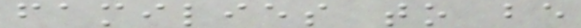families to be
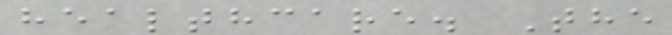healthcare. The
